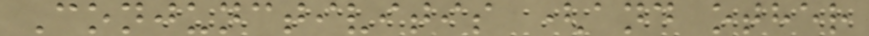Conjunctivitis (and other
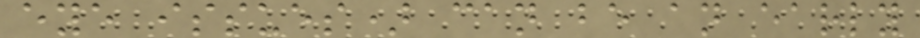eye issues) can be an early
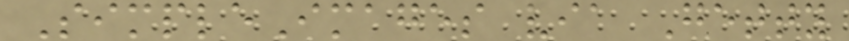SimpleImages via Getty
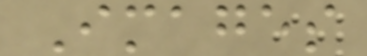Images
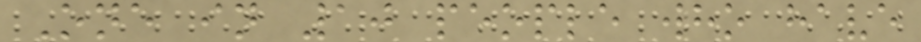One in 10 people who have
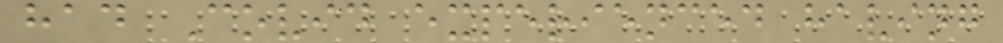had Covid experienced having
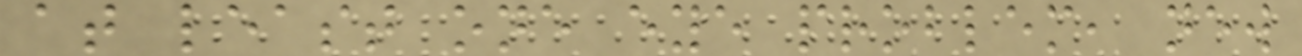at least one eye problem, new
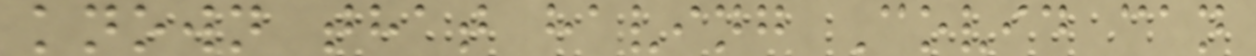known that having Covid can
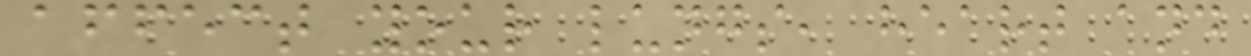affect your lungs, heart and
